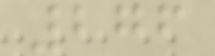276
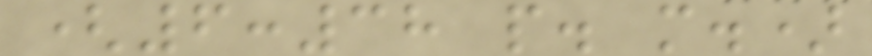(6:38 p. m.)
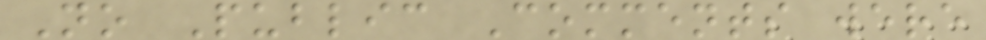No Public Comments were
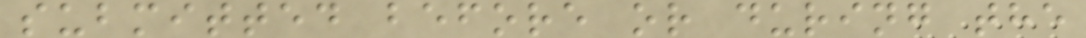submitted before or during the
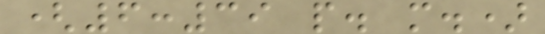(6:39 p. m.)
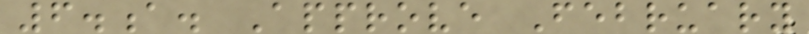6.a. Approve February
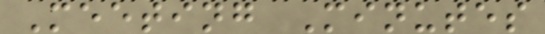Meeting Minutes
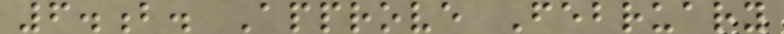6.b. Approve February
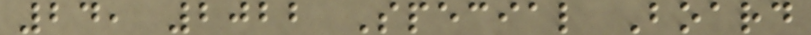24, 2022 Special Board
